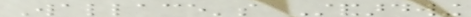Wallace's Standardwing
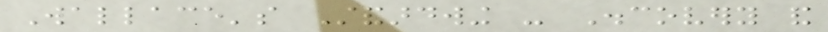Wallace's Standardwing - Discovery and
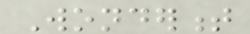Wonderment
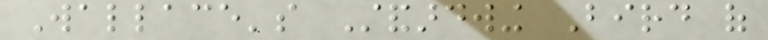Wallace's Standardwing Bird of
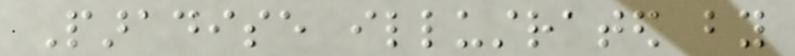Paradise illustrated by
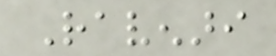Ravenari
